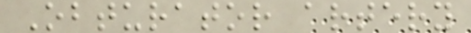Obturator artery
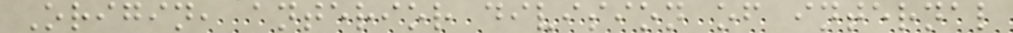Origin, anterior division of internal
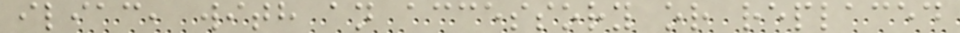iliac, with an accessory or replaced
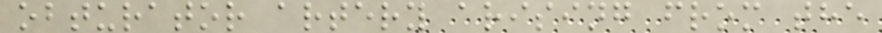obturator artery arising from the
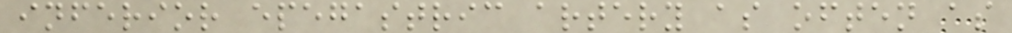inferior epegastric artery as often as
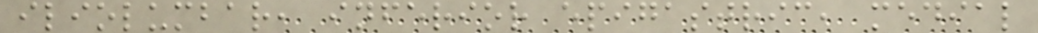iliolumbar, inferior epigastric, medial
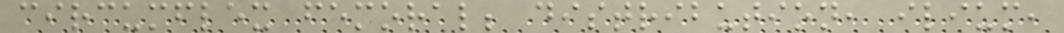circumflex femoral; distribution, ilium,
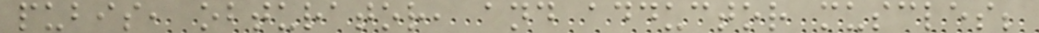pubis, obturator, and adductor muscles;
